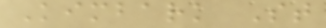Kimbark St
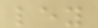ley
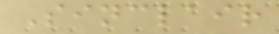Sinclair
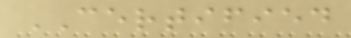CERTIFIED
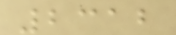2312
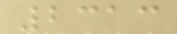2313
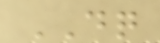DQ
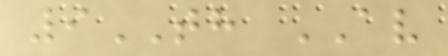9TH AV
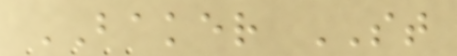BAKER ST
